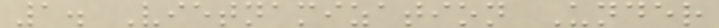1. Vietnamization Under
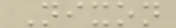Nixon
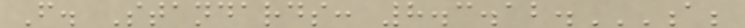F. Standards: 8.3.12.A;
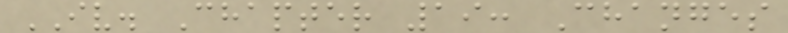IV. Chapter 19: Changes
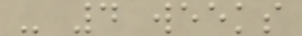- 4 weeks
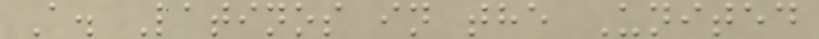A. Latinos in the United
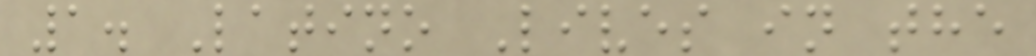1. Latino Lives in the
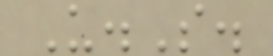U.S.
